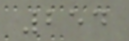254
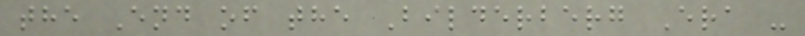the End of the Bilderberg Era -
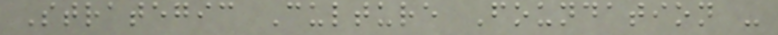Strategic Culture Foundation -
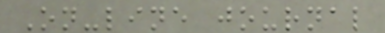On-line journal
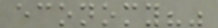economy?"
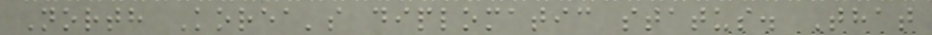North Korea's diplomatic status. That
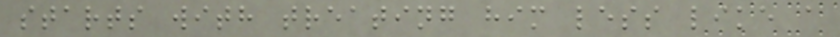starts with treating him less like a
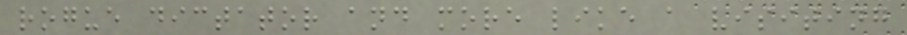rogue dictator and more like a visiting
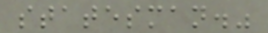statesman."
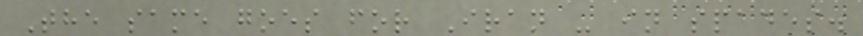The same goes for Iran - in spades.
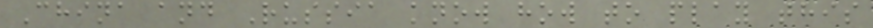China and Russia know how to play this
